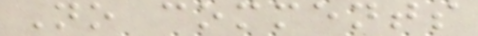No comments
